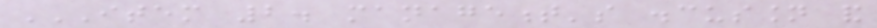ITEM 2. MANAGEMENT'S DISCUSSION AND
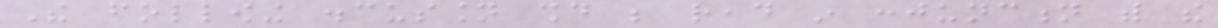The following discussion should be read in conjunction with the
